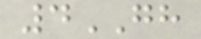4GH
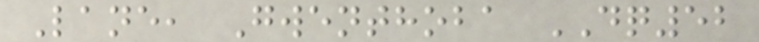Lane, Gwenthoba DQ52
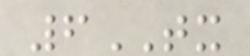6TX
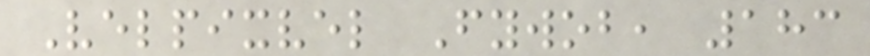Velpixvel Fywob, 183
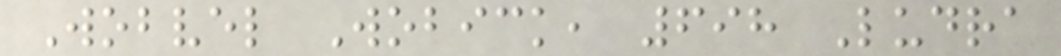Wobvel Wobick, 698 Ludra
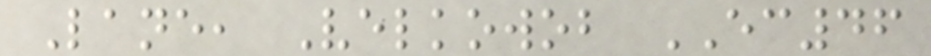Lane, Velkowob EC46
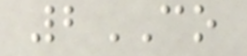2CO
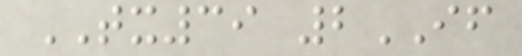TX39 2IF
